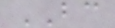BC
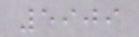5909
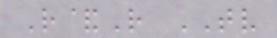R&R TV
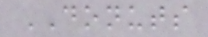DONUTS
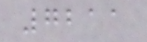7211
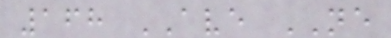168 AVE NE
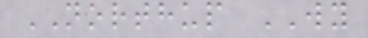NORTHUP WY
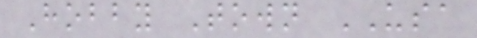Hobby Town USA
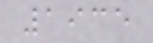1935
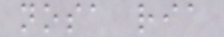nosa ria
